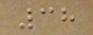38
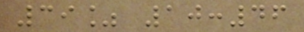39% 10:46
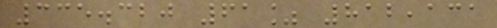335.320 61% 812,131
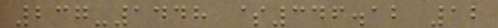237-1448 $346.12 12
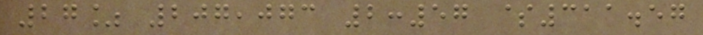27% 207,073 2:57 $311.57
